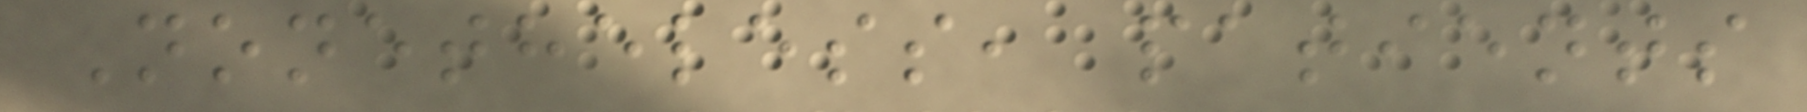Nonetheless, patients
